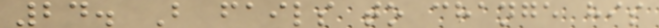24. B fails to change his
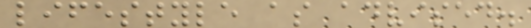lifestyle as advised.
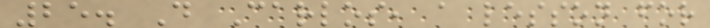25. D Carlos, a lesson for
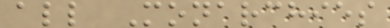all Monarchies
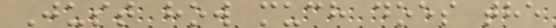Just how much does the
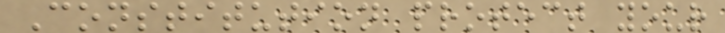Constitution protect your
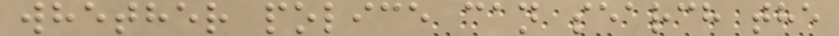whether police can search the
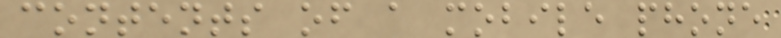contents of a mobile phone
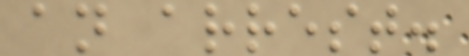an arrest.
